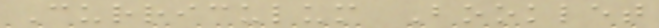Curriculum Booklet
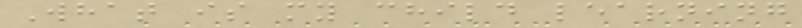What is my child learning
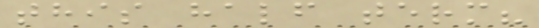this half term?
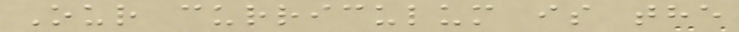Our curriculum is the
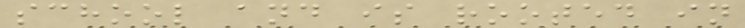school and is rooted in
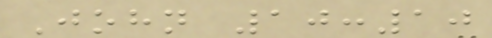John 10:10
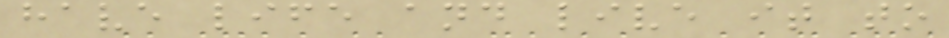have life and live it to
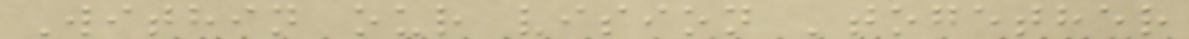Within our vision 'together
